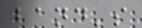band's
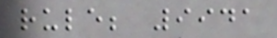rule; 9941
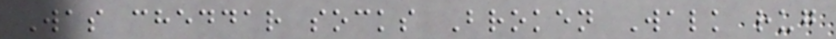Was cheddar socks Broken Walk rug
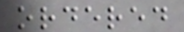ordered
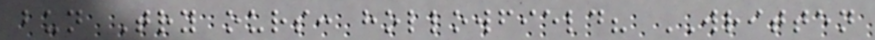bun Try ours: hollowfield? WRITTEN
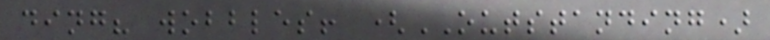ding? wobbles! (OUTSTANDING)
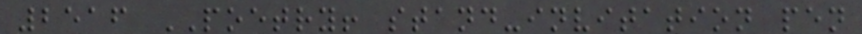2516 POETRY! stand-invitation pen
